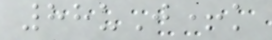88uJ+k
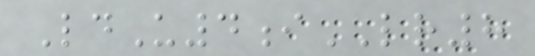LdU4iLR8
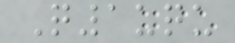Q1uqu
